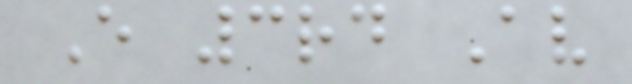E 3rd Av
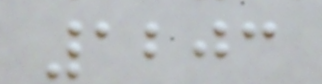1203
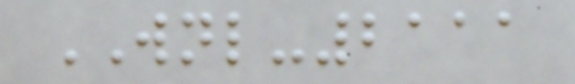WNL-2111
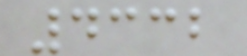4332
